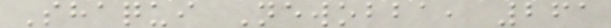Shaqui Newobba, 261
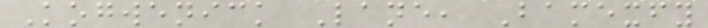Kogwenick Lane, Bamexfy
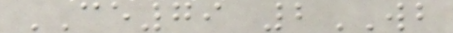CE79 2WB
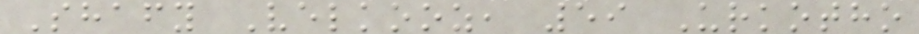Shafy Velkooz, 59 Urkotho
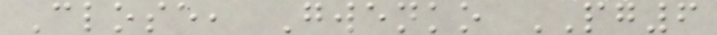Close, Gwenko PG6
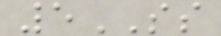5SS
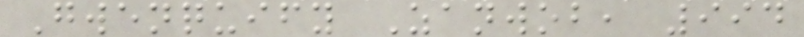Gwenquify Zanwob, 994
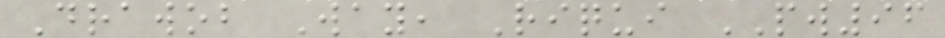Drawob Way, Riqui PW96
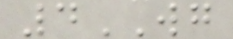4WG
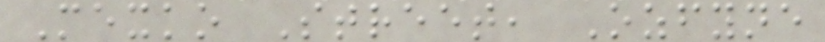Mexko Street, Ozfyne
